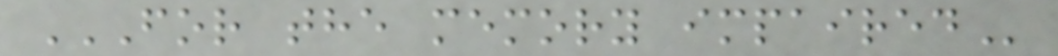FOR THE MEMORY IMPAIRED
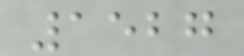1527
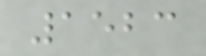1523
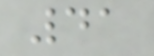41
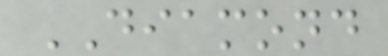DIAMOND
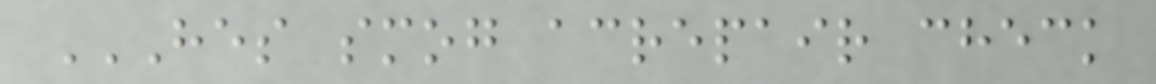HES SMOG ACREPAIR CHECK
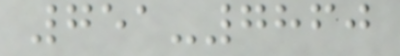751-7860
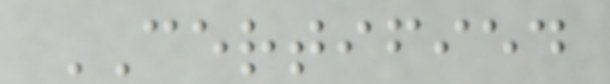CERTIFIED
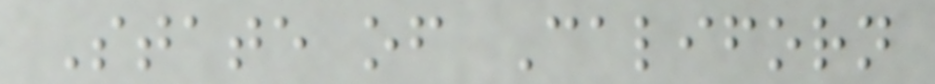State of Californ
